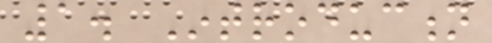1. Introduction
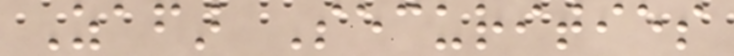Zafar Securities
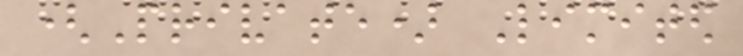(Private) Limited
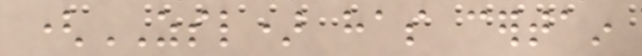(ZSL) has certain
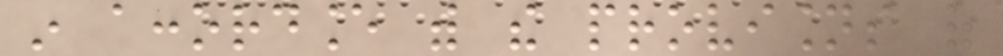in accordance with the provisions of
